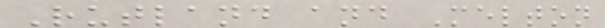Rutland and Melton
